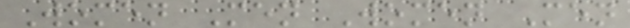Women Men Women Men
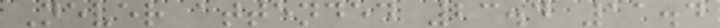Never attended 23.4 11.4
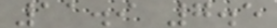11.9 7.5
